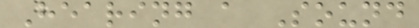Hearing a Sound
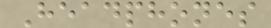Headphones
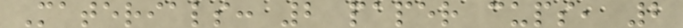Materials: 2 paper cups, 2
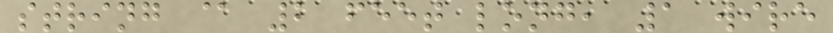string @ 2 feet long, 1 wire
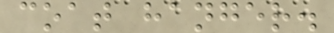coat hanger.
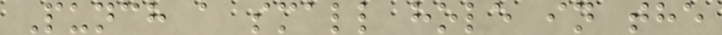Punch a small hole in the
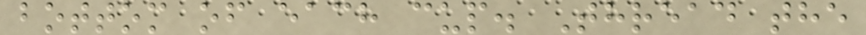bottom of each cup. Thread the
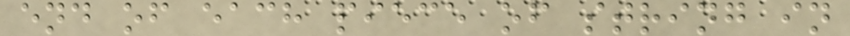end of each piece of string in
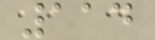114
